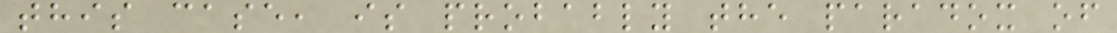this case, is probably the paradox of
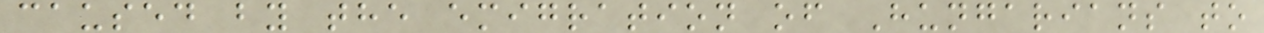caused by the emigration of Hungarians to
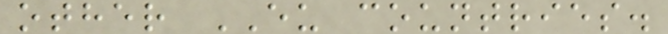other EU countries.
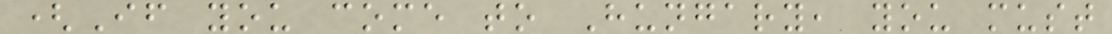(If you come to Hungary, you must
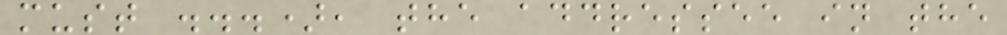must ...), the addressee in the
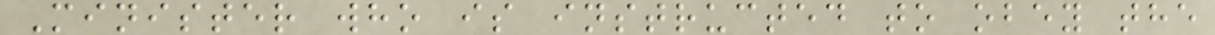Minister who is instructed to obey the
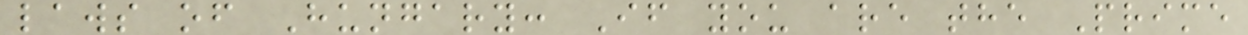laws of Hungary: If you are the Prime
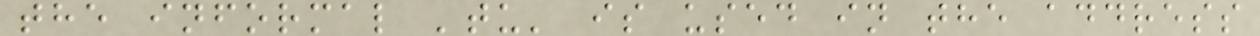the informal 'tu' is used in the address
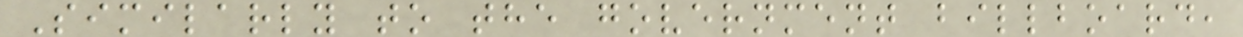Similarly to the government billboard,
